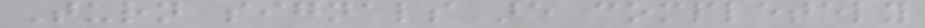Turn signals are completely
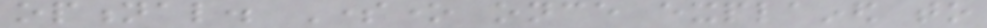optional. Someone once explained to
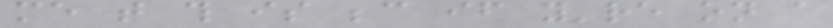me that this is because if you're on a
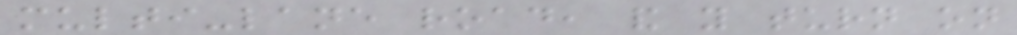multi-lane road, and you turn on
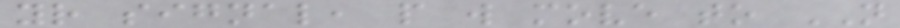your signal, people will move to NOT
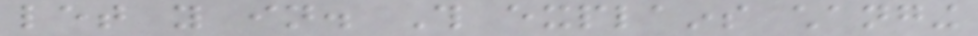let you in. This explains changing
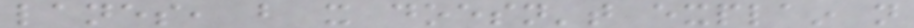lanes, but it doesn't explain not
